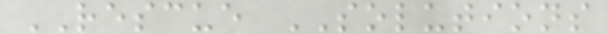RESCUE SOLUTIONS
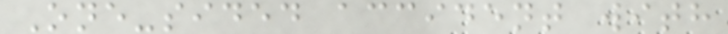One-sided accident with
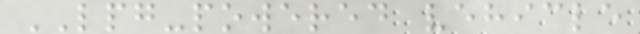LPG-powered vehicle
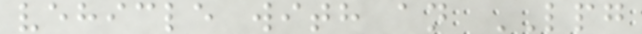vehicle with an LPG
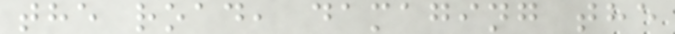the road, damaging the
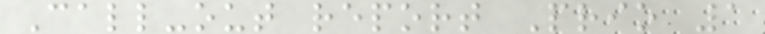Call-out report Prio 1
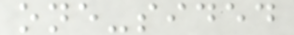one-sided
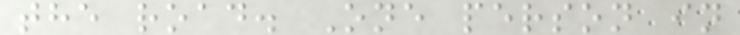the road. One person in
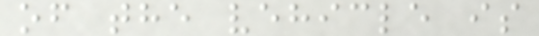of the vehicle is
